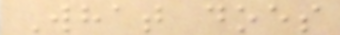What does
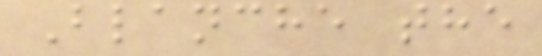Blanche the
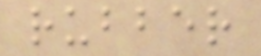rubber
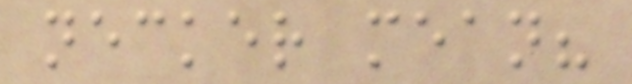necker mean?
